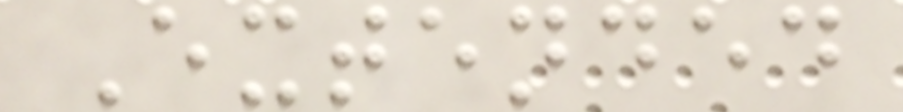Extended
